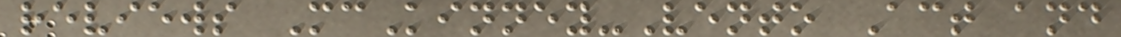reviews McKinney-Vento Act and
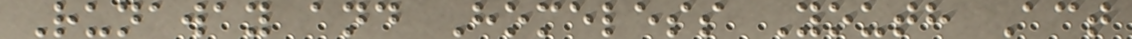Runaway and Homeless Youth Act
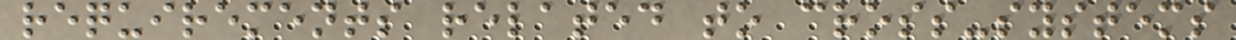requirements related to cross-systems
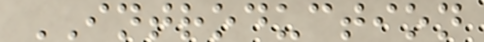INTRODUCTION
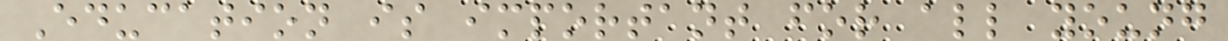Education is important for all young
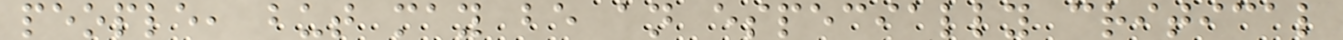people, but may be an especially critical
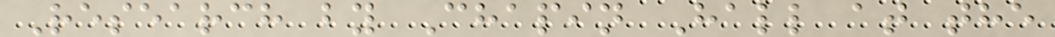Research by Chapin Hall at the
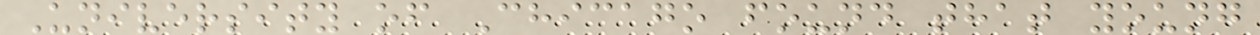University of Chicago found that young
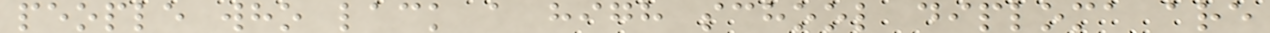people who lack a high school diploma are
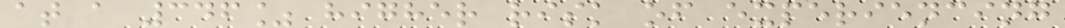at a 346% higher risk of experiencing
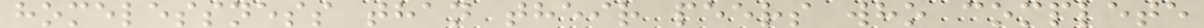homelessness than their peers who complete
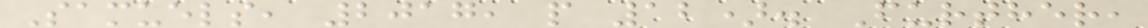Samuels, 2017, p 12). Further,
